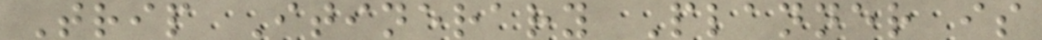Trip Itinerary Planner is
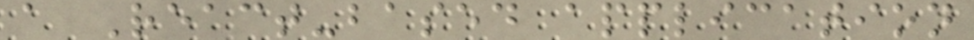a React-based application
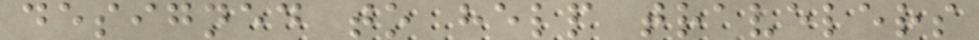designed to help travelers
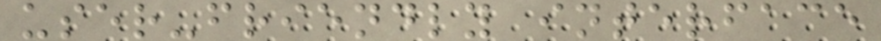user-friendly interface
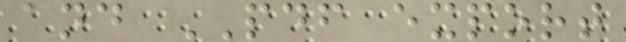and PDF export
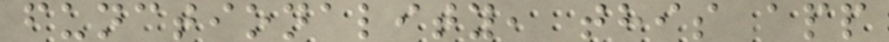functionality, this app
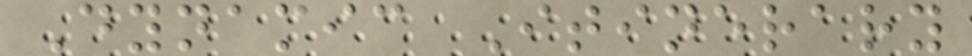Dynamic Itinerary
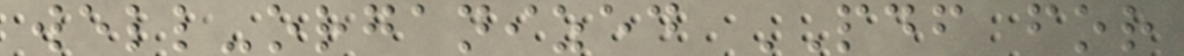well-organized PDF for
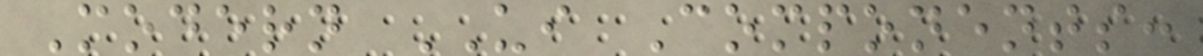Modern UI Components:
